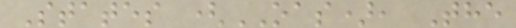States (OAS), The
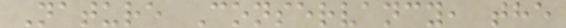Nature Conservancy, the
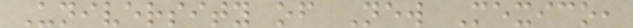University of New Mexico,
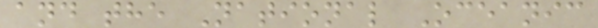and the National Oceanic
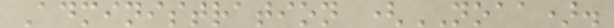Administration (NOAA).
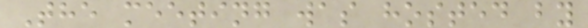The meeting was hosted by
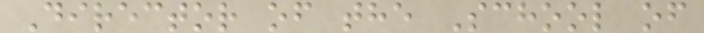Director of the School of
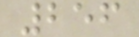256
